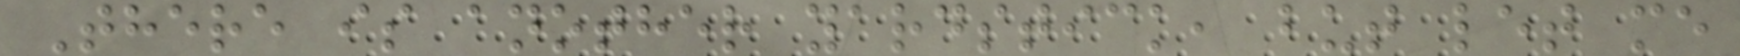There is another yardstick, but let me
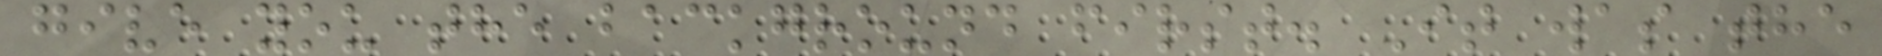give you the background first. It was the
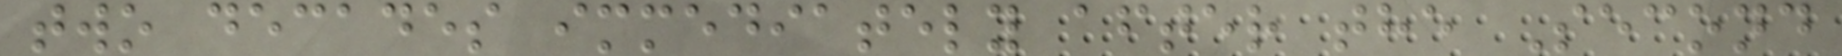two decades immediately after the Second
